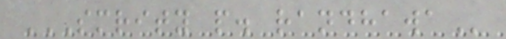SMRITY P. RANDHAWA
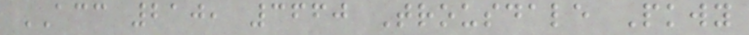ACC 210, 3660 Trousdale Pkwy
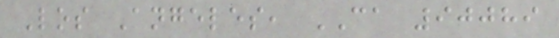Los Angeles, CA 90089
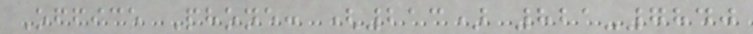Office Phone: (213) 821-7840
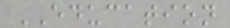EDUCATION
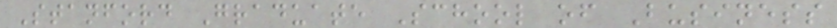Stanford Graduate School of Business
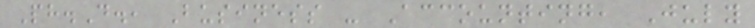Ph.D., Business - Accounting, July
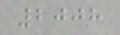2008
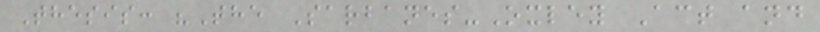Thesis: "The Sarbanes-Oxley Act and
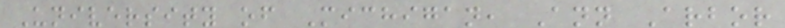University of Michigan, Ann Arbor
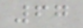67
